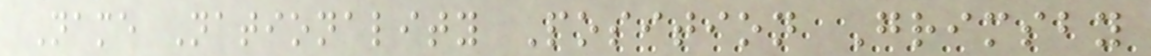Name Nationality Position Grimsby
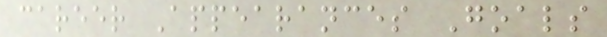career Appearances Goals
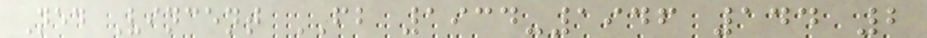Ned Vincent FB 1934-1946 144 2
